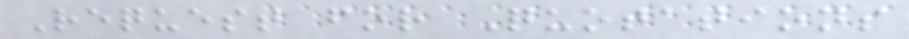Request for Quotations
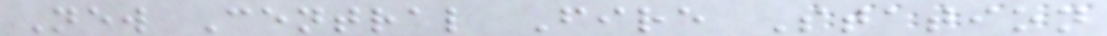New Central Fire Station
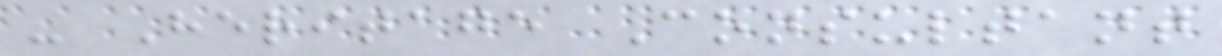- Heritage Consultant
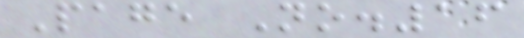Page No.16
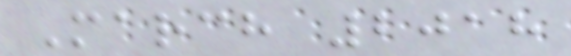March 2018
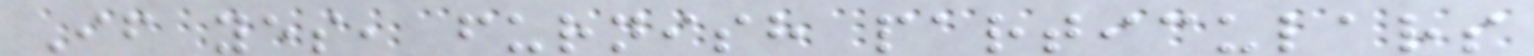If yes, furnish particulars
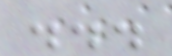...
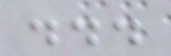...
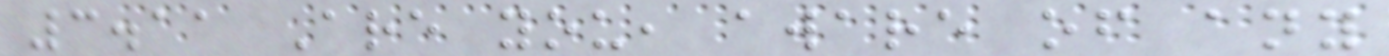3.11 Are you, aware of any
